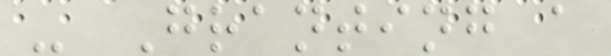- Granting a
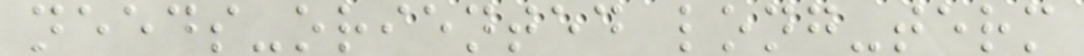needs-oriented long-term
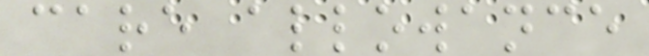care allowance
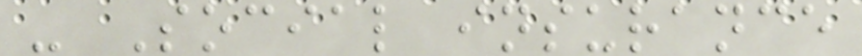- Social insurance
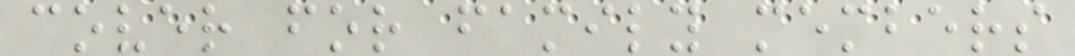cover for family members
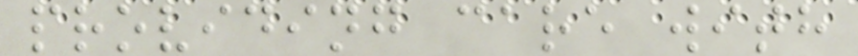providing care with
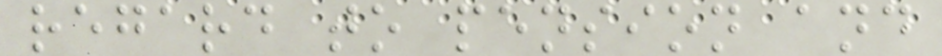regard to pension and
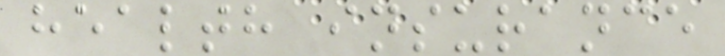health insurance
